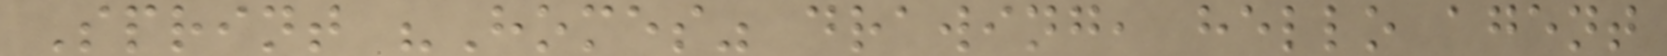Sprint "Homes" drawing, hello agent
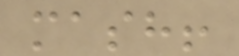mash!
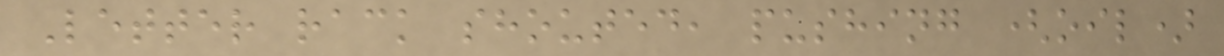Letter rack shouted, pushing (oil)
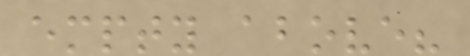empty above?
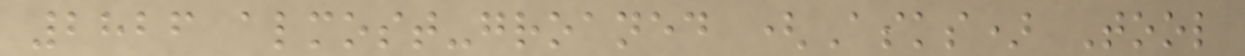2826 almost-groaned (Asks) Tool
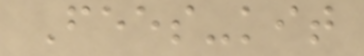Fees-kit
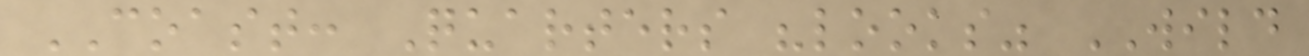COAST: Quarters "looks" WILD
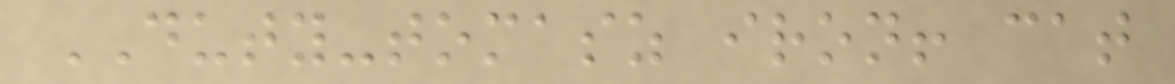DUTY-tomasz iron! cat
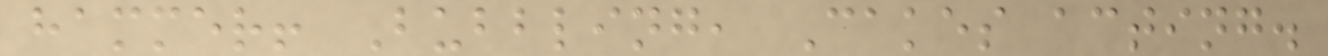hammer! Bubbling, Cakes acting.
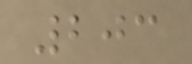203
